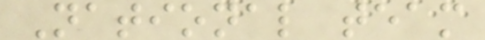National team
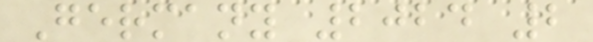Germany 2024 2
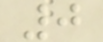0
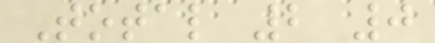Total 2 0
